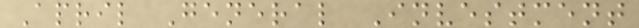April General Investment
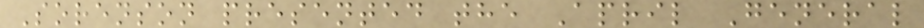Sorenson presented the April General
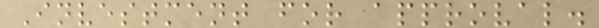Investment for approval.
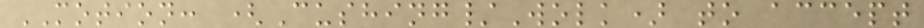MOTION: (Cushing/Wolk) to accept
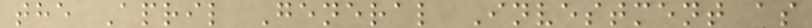the April General Investment as
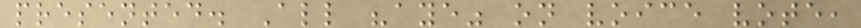presented. All "aye" on voice vote,
